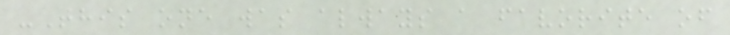-This one was always a favorite of
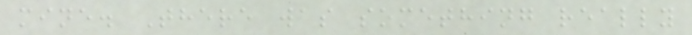mine. There was something really
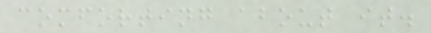comforting about it.
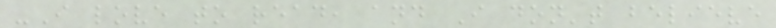-I love to read, and I don't believe
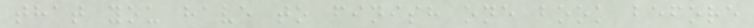that you have to finish one book before
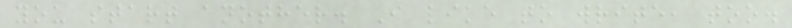you start another. I like to write, too.
